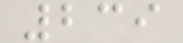239
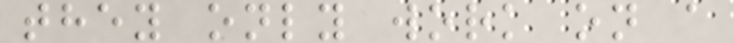they only work on a
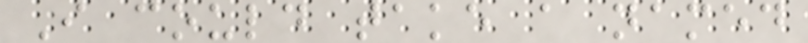I could take a named
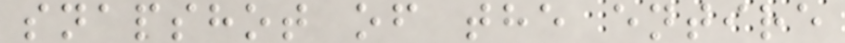snapshot of the entire
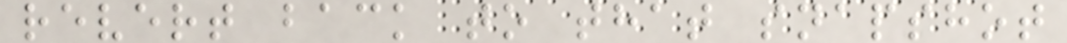revert back to that snapshot
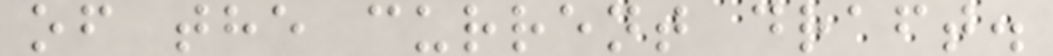of the current draft.
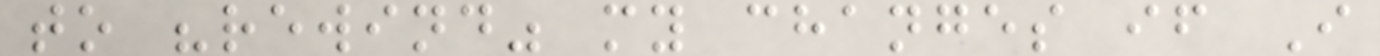to "rewind" my changes if I
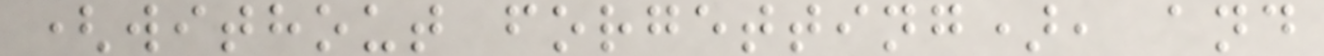(without forgetting), and
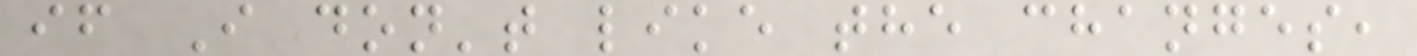if I don't like the changes,
